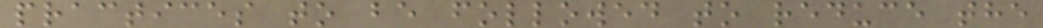practices to be followed to reduce the
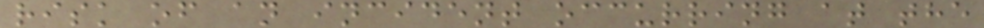risk of an incident occurring at the
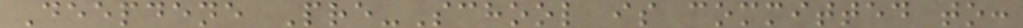Deepdene Pre-School is committed to:
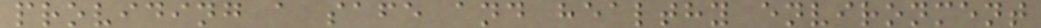providing a safe and healthy environment
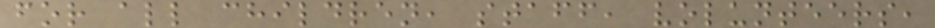for all children, staff, volunteers,
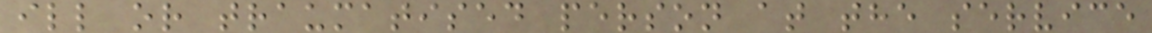ill or traumatised person at the service
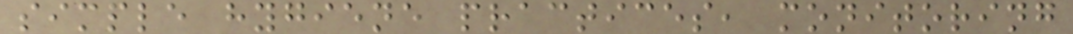simple hygiene practices, monitoring
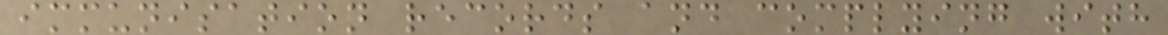immunisation records and complying with
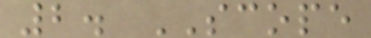2. SCOPE
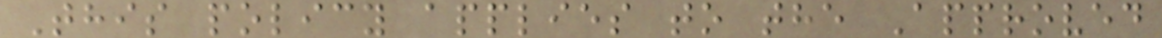This policy applies to the Approved
